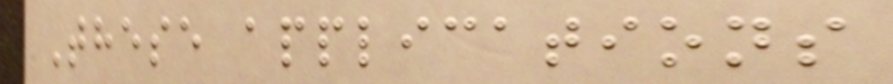These applications
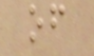of
